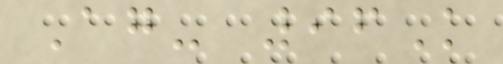Ag- 96K
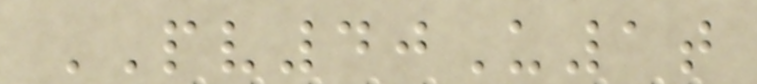PV40U1t
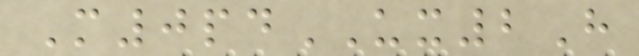M0pdUX2H
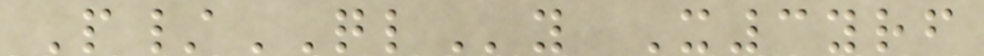P/QLy X3yrf
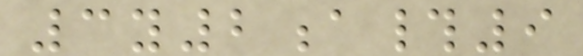3y2a#9
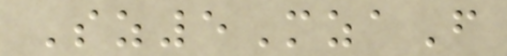Sz5MzaF
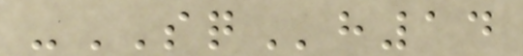-SQh14
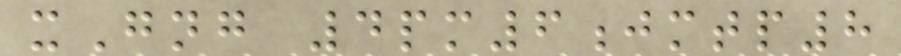xGng 4pm6jmtp8
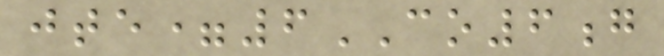jte=6CO6g
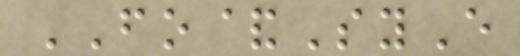FO&SyE
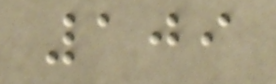109
